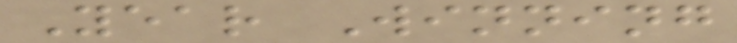Year Winning
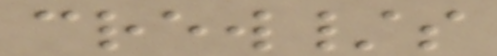crew/s
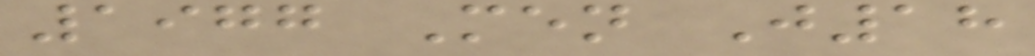1977 Men J18
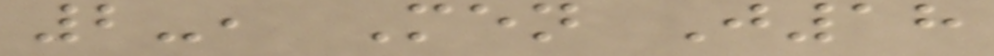2-, Men J18
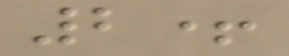2+
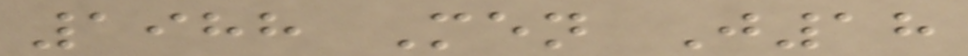1988 Men J18
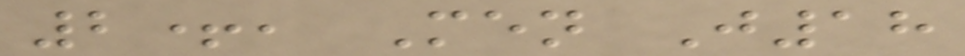2+, Men J18
